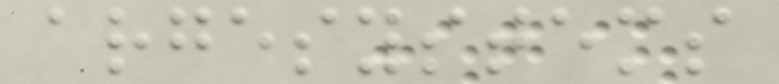argesystems
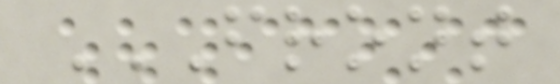FRONT
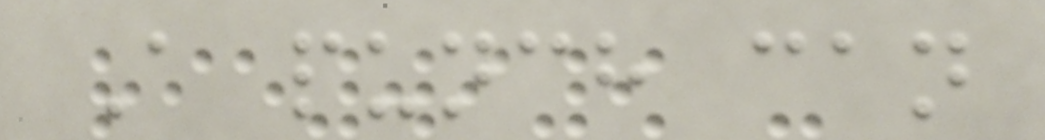A punch can
